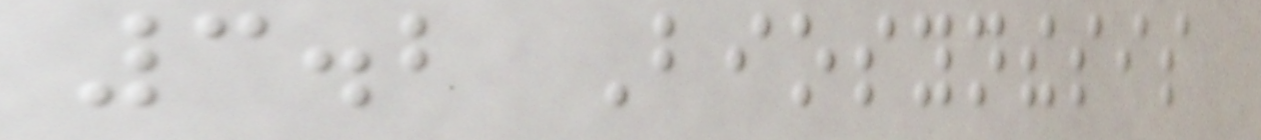3.2 Biosynthesis
